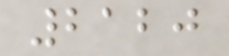2120
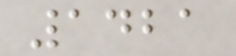1421
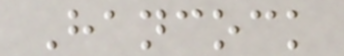Hancock
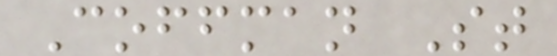Coffman St
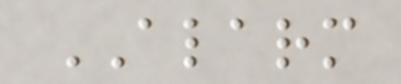ALARM
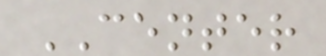CENTER
